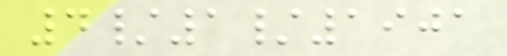4/1/1901
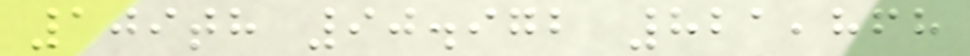109th 90.972 821,868
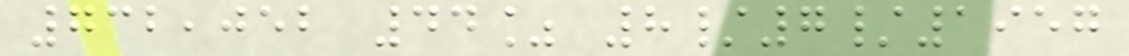732,052 44% 8/7/1957
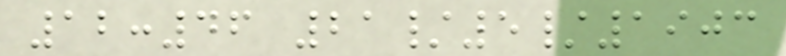12:46 21/5/1903
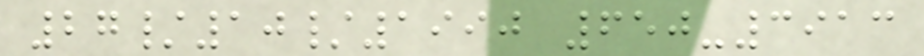27/10/1990 650-3913
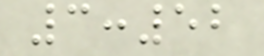3:52
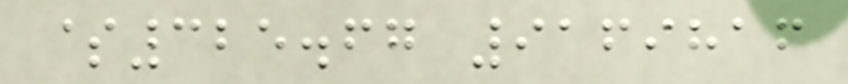$325.67 9169816
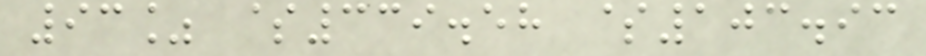93% $339.58 $103.93
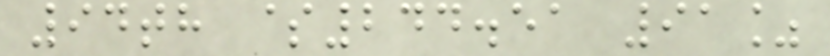94th $244.51 91%
